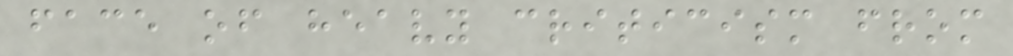face of heavy criticism from
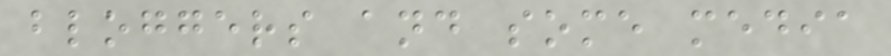bloggers and some media
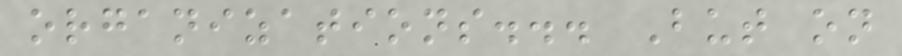organizations... But on
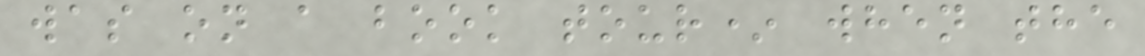was on a book tour* when the
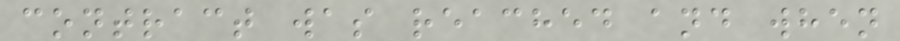contract was reached and when
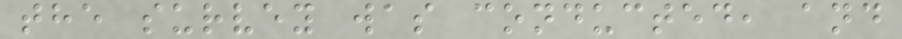the survey was conducted, and
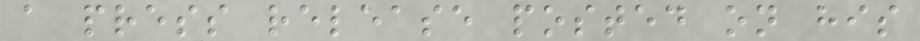a press release posted on his
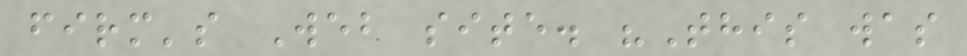firm's Web site. "This was
